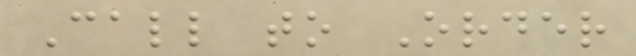Call to Order
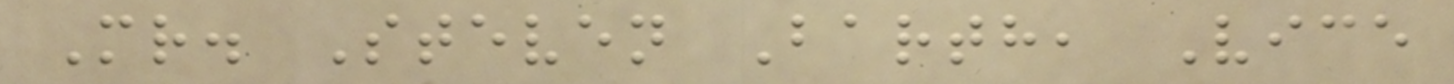Mr. Steven Barth, Vice
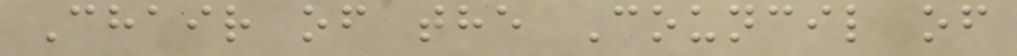Chair of the Council of
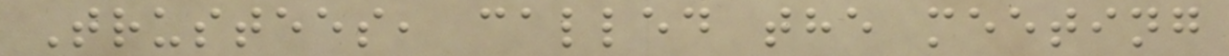Trustees, called the meeting
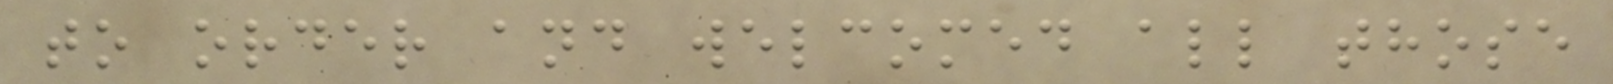to order and welcomed all those
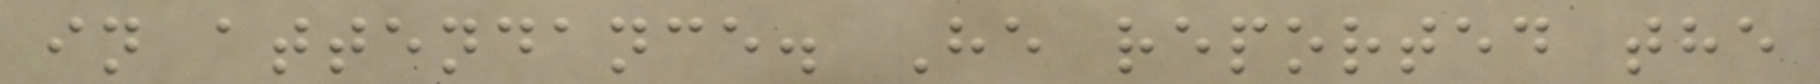in attendance. He reported the
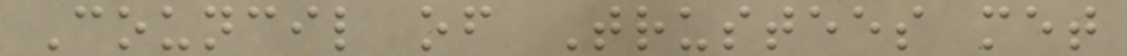Council of Trustees met
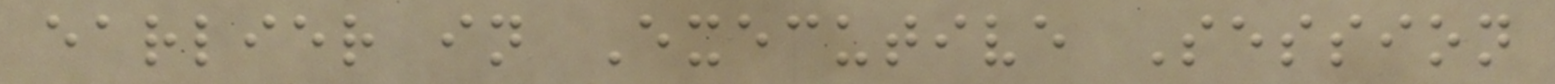earlier in Executive Session
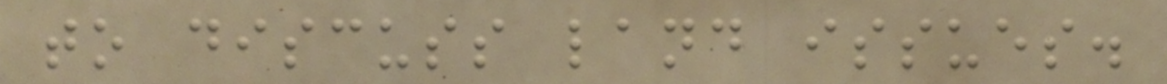to discuss land issues.
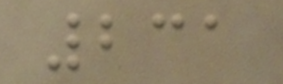231
